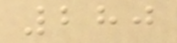280
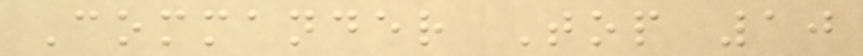Commander Top 10
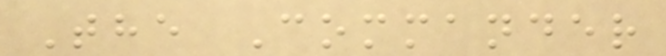The Commander
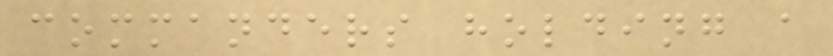commanders holding a
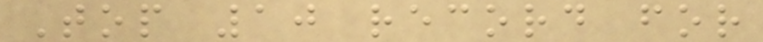Top 10 record for
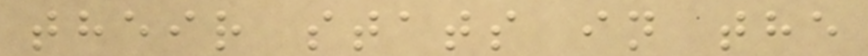their stats in the
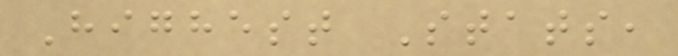Highest Stats,
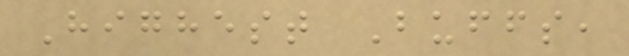Highest Buffs,
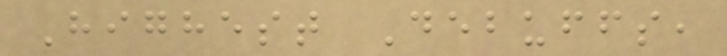Highest Debuffs,
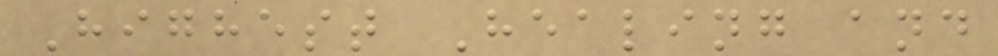Highest Healing and
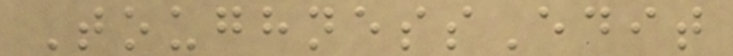ToughnessEdit
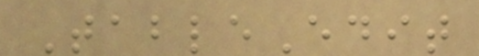TableEdit
